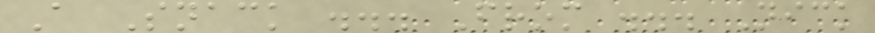A Snack ... From ... Nick
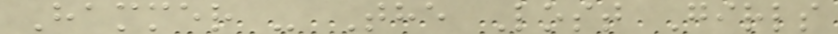Hammer - The Lost Girls
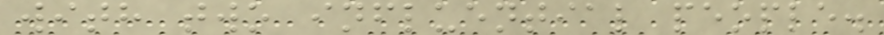with two influential people.
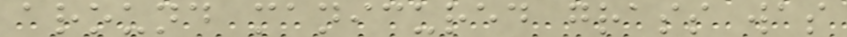around manicured grass was
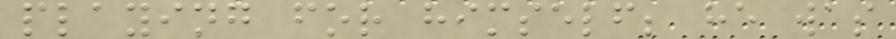playing for himself; he was
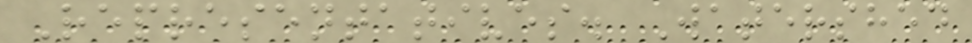Representatives. Watershed
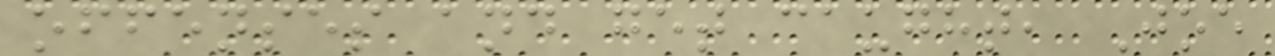offenses and get caught, Joe
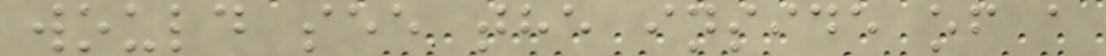would see the inside of a
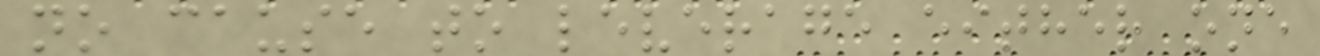no cause to leverage either one
